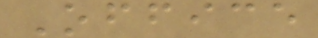Office
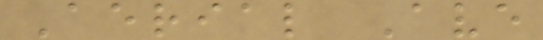Aerial Ave
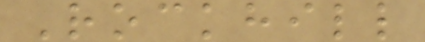Rockhill
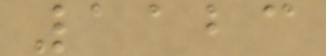1123
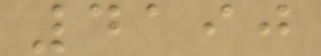4190
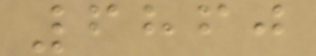6860
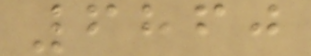6860
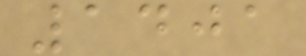1401
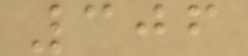306
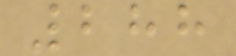288
